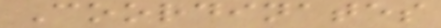Coordinates
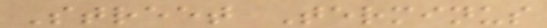Street Terminus
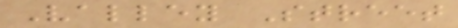Valley Street
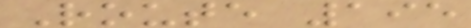Route 195
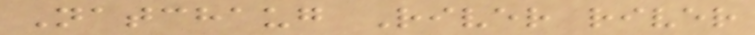Natchaug River river
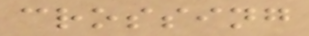crossing
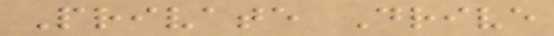Private Drive
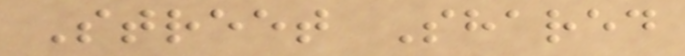Street Shared
